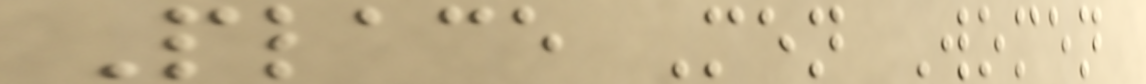Place Men Women
